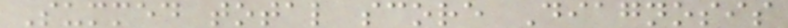Summed total score Diagnosis
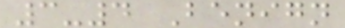3-4 Benign
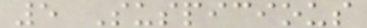5 Suspicious
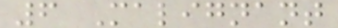6 Malignant
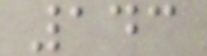143
